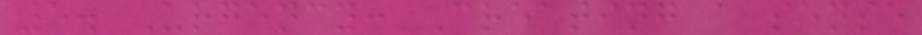5. Urgency: Creating a sense
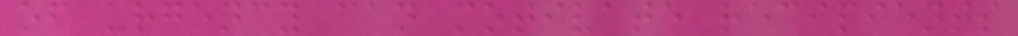of urgency can motivate recipients
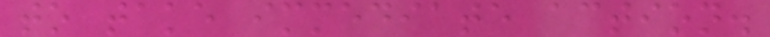to take immediate action.
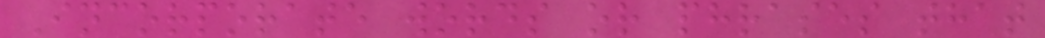Incorporate words or phrases that
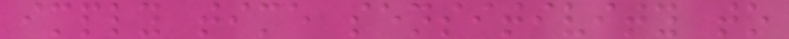imply time sensitivity to
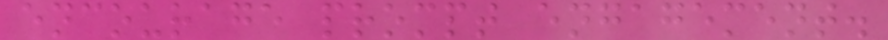encourage prompt engagement.
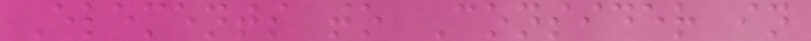Elements to Consider in
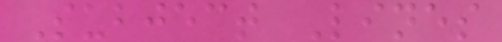Subject Lines
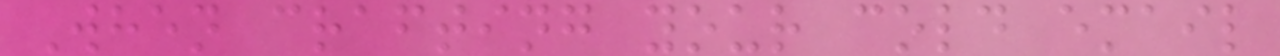When crafting your cold email
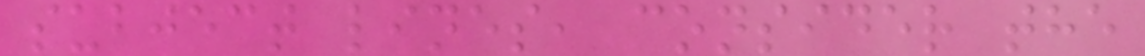subject lines, consider the
